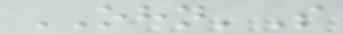OHN'S
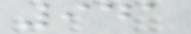941
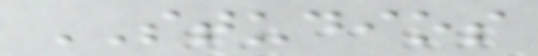STUDIOS
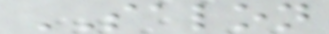SALON
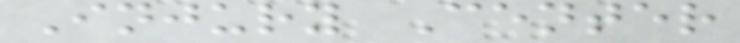Injury Center
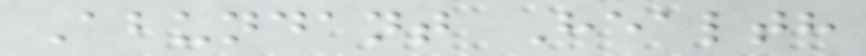Abundant Health
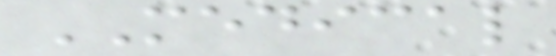MEDICAL
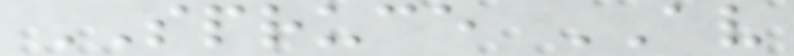SPRUCE AV
